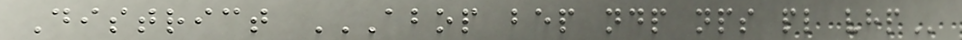District ABOP BEP NDP NPS PL VHP
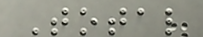Total
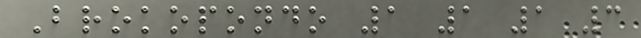Brokopondo 1 1 1 3
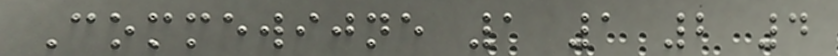Commewijne 1 1 2 4
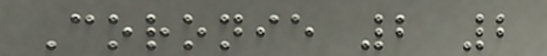Coronie 2 2
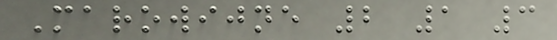Marowijne 2 1 3
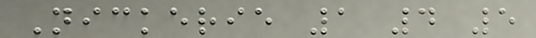Nickerie 1 4 5
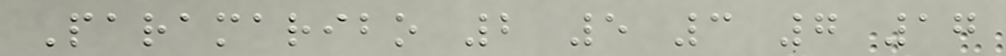Paramaribo 2 5 3 7 17
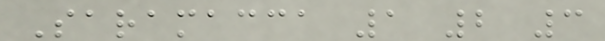Saramacca 1 2 3
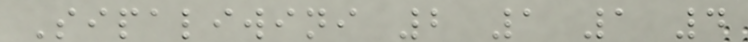Sipaliwini 2 1 1 4
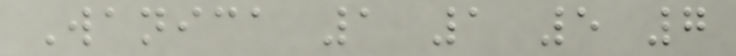Wanica 1 1 5 7
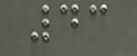43
